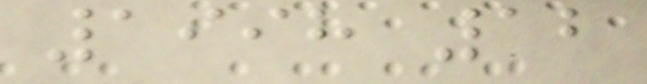1998 12
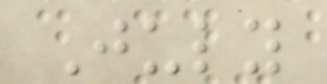July
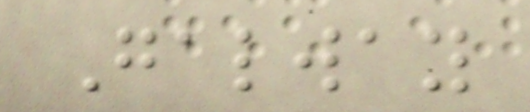Galway
